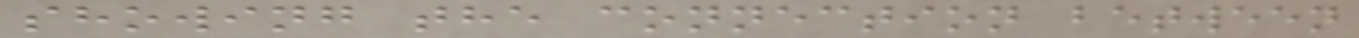showing the connection between
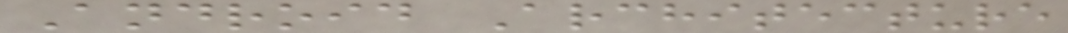Android Architecture
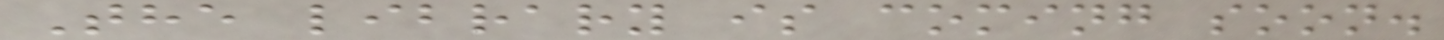The library is coming soon.
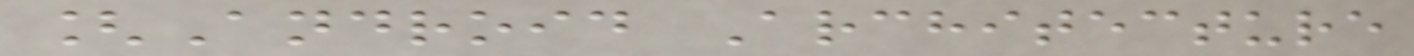[Android Architecture
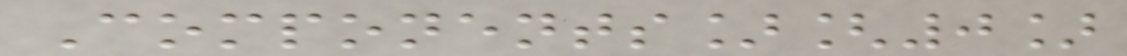Components][0]
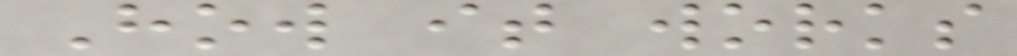How it works
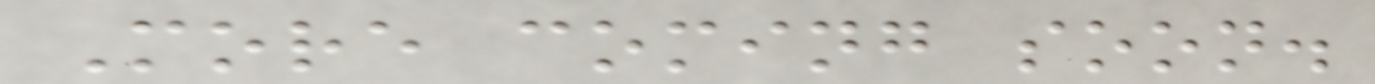More coming soon.
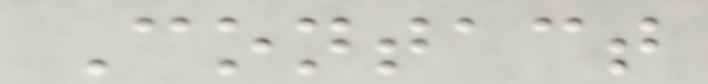Contact
